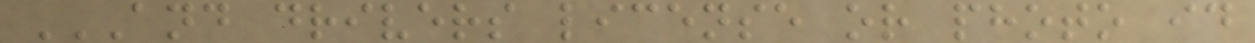AND DRIVERS LICENSE OR PHOTO ID
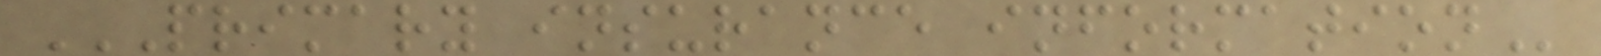PRIMARY INSURANCE INFORMATION
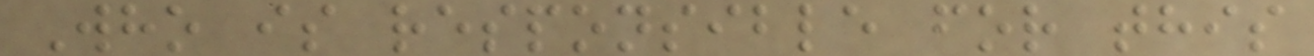Who is responsible for this
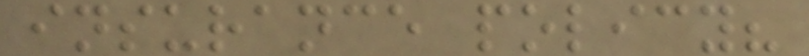insurance policy?
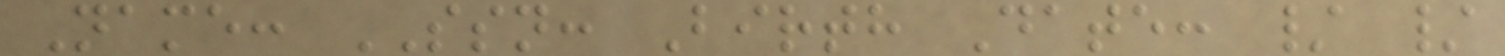Name: SSN: Birth Date: / /
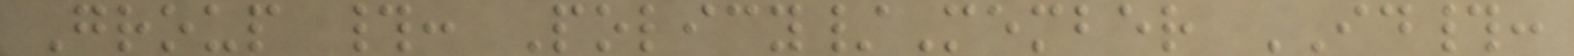Group #: Policy/Member ID#:
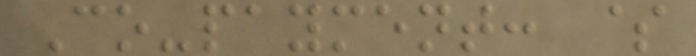Co-payment: $
